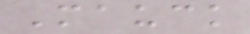Mauck
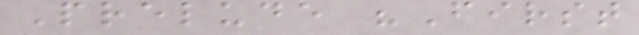Prelude "First
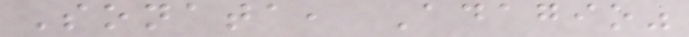Sonata, Adagio"
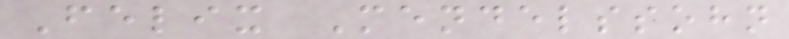Felix Mendelssohn
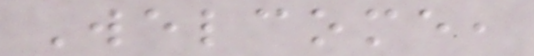Welcome,
